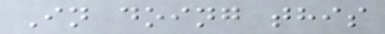In doing this
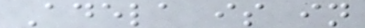Adela is in
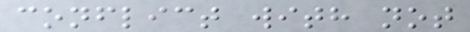conflict with not
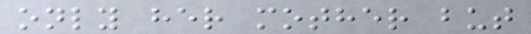only her mother but
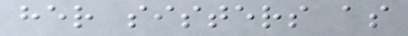her sisters as
